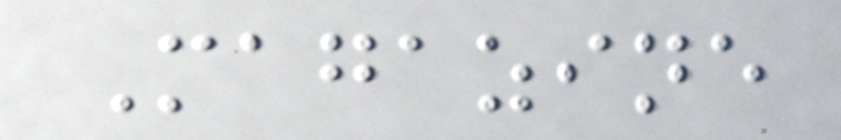Magazine
